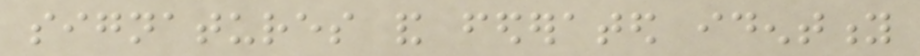signatures and federated identity
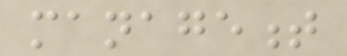management
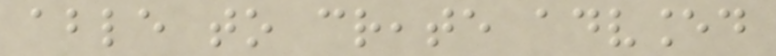able to create advanced
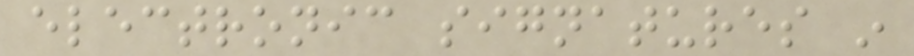electronic signatures in
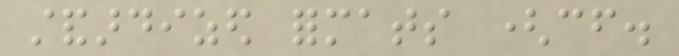standardized formats (cf.
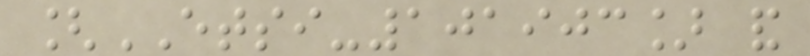[ETSI-101903] and
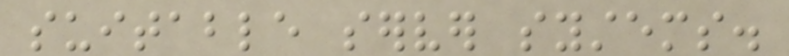suitable server systems.
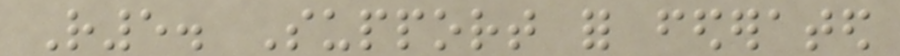R5. Support for federated
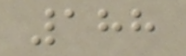188
